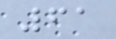61
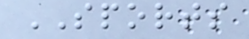SPORTS
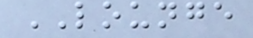LOUNGE
